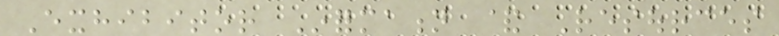Exhibitor Information & Resources
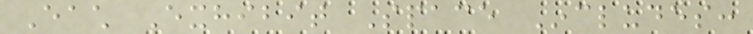Each Exhibit Space Includes:
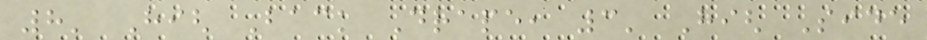8' High Back Drape, 3' High Side
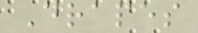Drapes
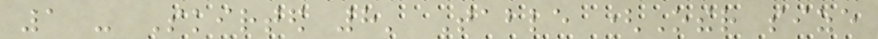1 - Skirted 8' Table (Other size
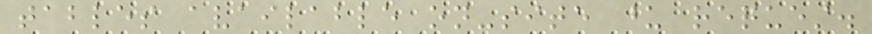tables available on-site upon request.
